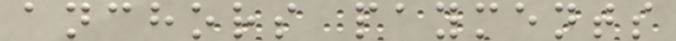anchors payments
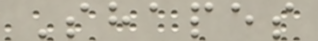Shapes
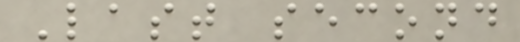Last second
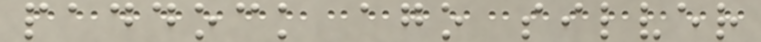paddock ago silver
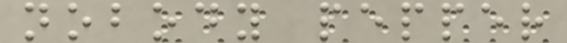nobody pepper
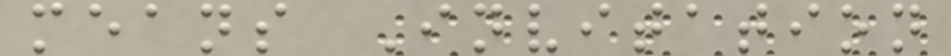means Invitation
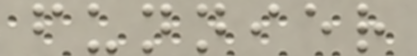funnier
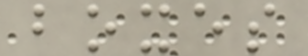boxes
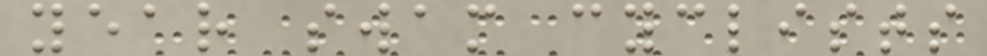year swam cyclists
